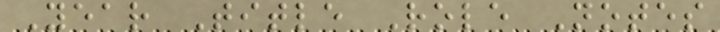Year Title Role Notes
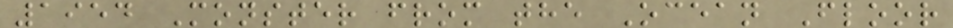1954 Monster from the Ocean Floor
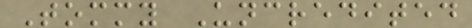Tommy Uncredited
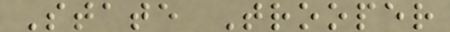State Trooper
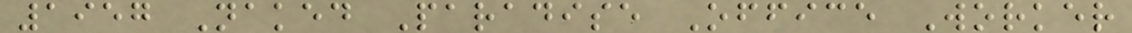1957 Naked Paradise Office Worker
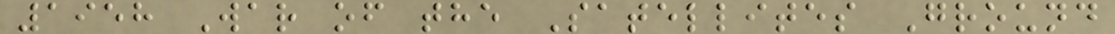1958 War of the Satellites Ground
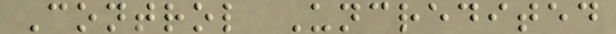Control Uncredited
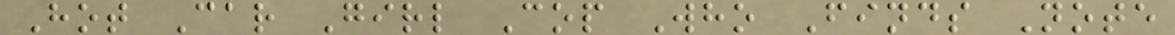Hot Car Girl Cop Who Finds Note
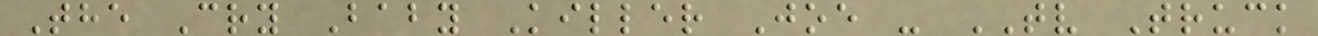The Cry Baby Killer Joe - TV Truck
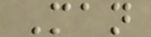Man
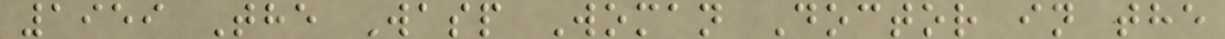1959 The Wasp Woman Doctor in the
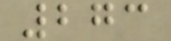273
